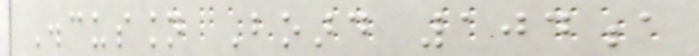Discussion Board 104a
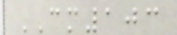CM103
